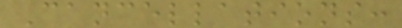Cancellations:
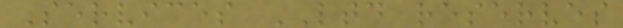Services LTD reserves
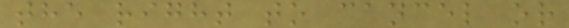the right to cancel or
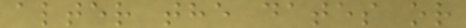alter the dates or
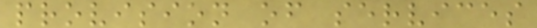provision of services
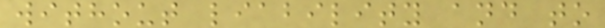without liability and to
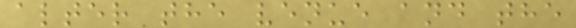alter the venue and the
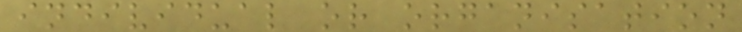individual or organisation
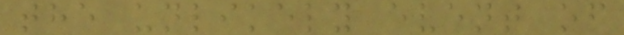the unlikely event of
